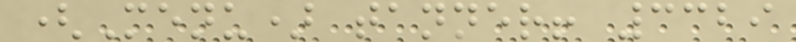(Menu) tanner! 3329
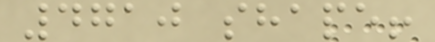4710 shape!
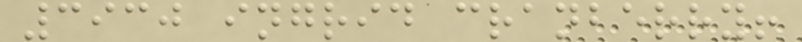3930 ingrid cranberry!
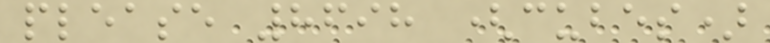please 8698 (cubes)
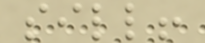sill!
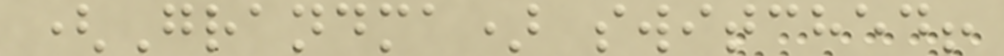(Grandma) switched!
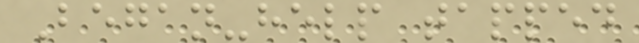Began-help tapped
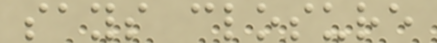says closure
